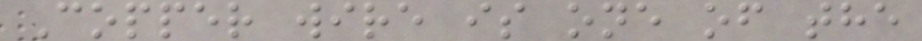Copper wire is one of the
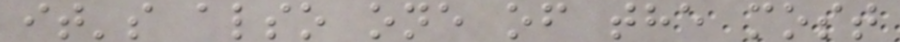it's also one of the most
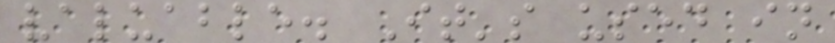valuable. It's used in
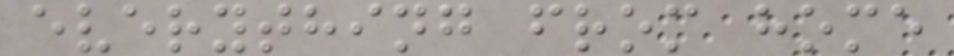everything from home
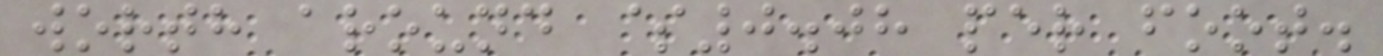worth around $0.08 per foot.
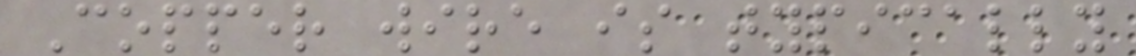Copper wire is typically
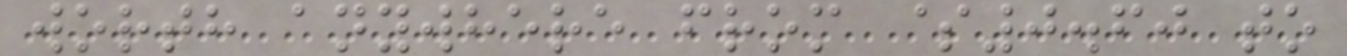worth anywhere from $0.60 to
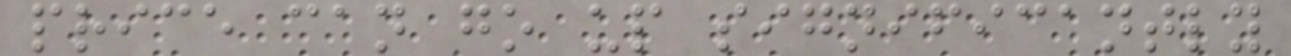price can go up significantly
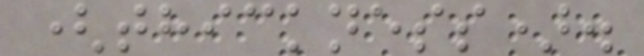(thickness).
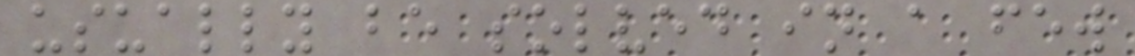usually be solved in a few
